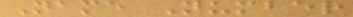Name Number
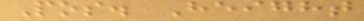Pos. Height
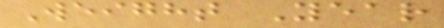Weight Year
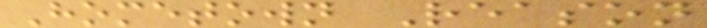Hometown Reason
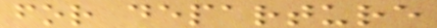for departure
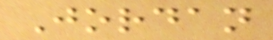Jordan
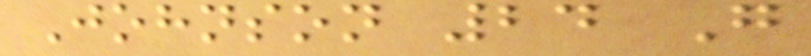Johnson 24 G
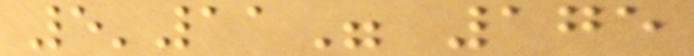5'11" 175
